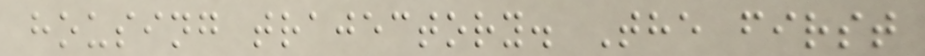housing trajectory. The first
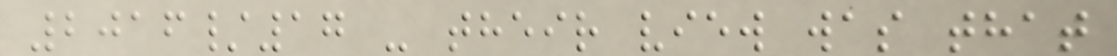2016/17 - their view was that
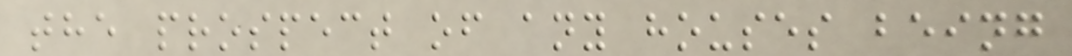the prospect of any houses being
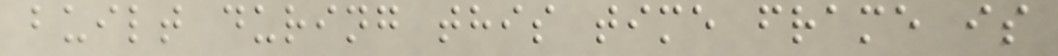built during this time frame is
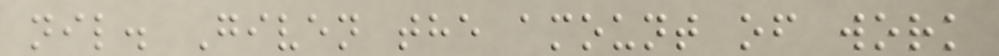nil. Given the amount of work
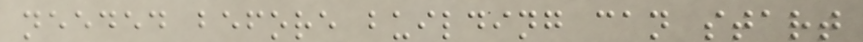needed before building can start
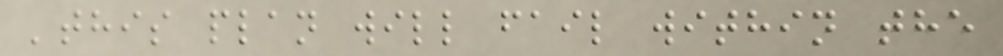'this plan will fail within the
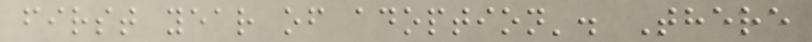first year of adoption'. There
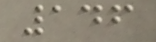146
